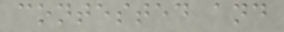contested and
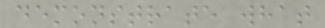demonstrate what
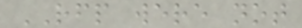RFP were not
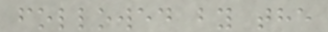followed by the
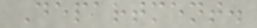Department.
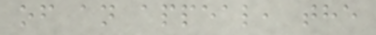of an appeal, the
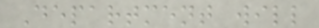Department will
